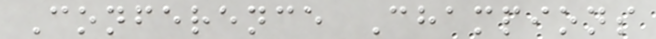Conference Champions
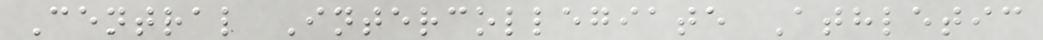Central Intercollegiate Athletic
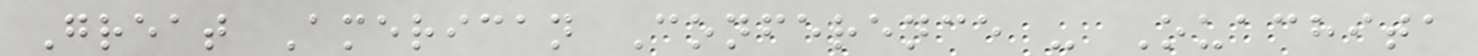Great American Conference - Ouachita
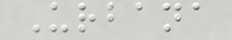Urbana
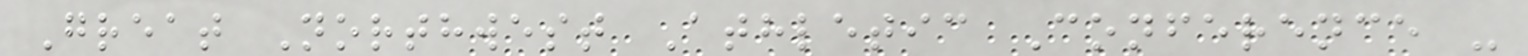Great Northwest Athletic Conference -
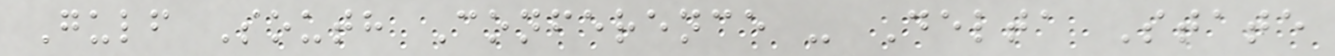Gulf South Conference - Delta State
